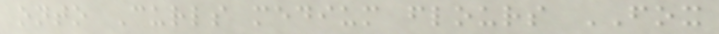onto Curls medium flours FOX
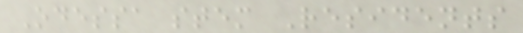Odessa stem Residents
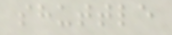shuttle
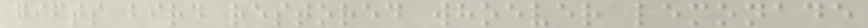gifts bird restored whoever lemonade
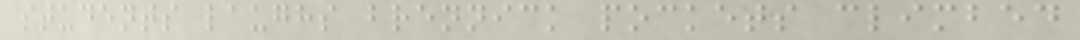students laughs brennick pockets climbed
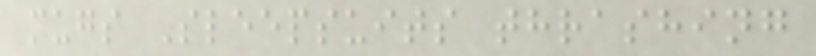mugs Sleepsuits thrashing
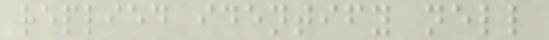replied identify nell
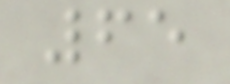65
